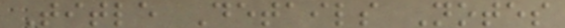Title Details Notes
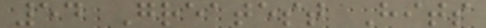54 Greatest Hits
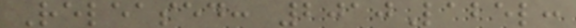Released: 2010Label:
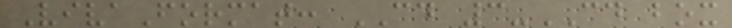VivaFormat: CD 3-CD box
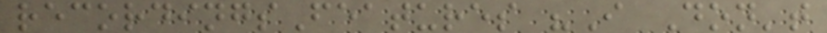recordingsFeatures "I Don't
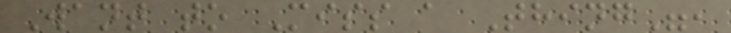Want to Miss a Thing",
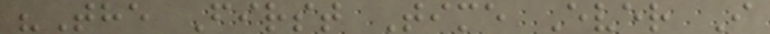"The First Time Ever I
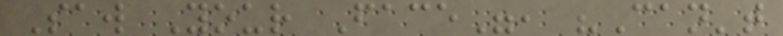Saw Your Face", "Can't
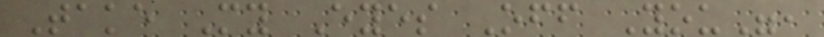Take My Eyes Off You",
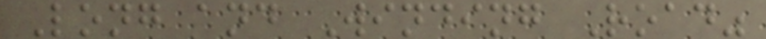Long and Winding Road"
